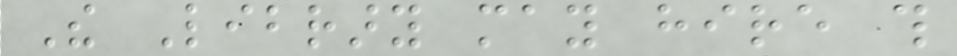The Library may hire this
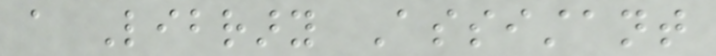a Library Assistant
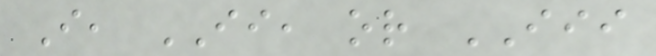I, II, or III
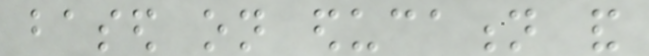based on education and
